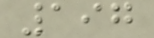197
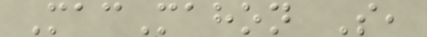MacMahon S,
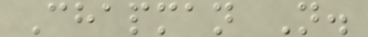Chapman N.
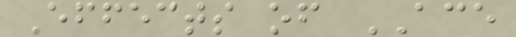Effects of ACE
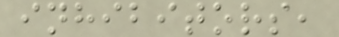inhibitors,
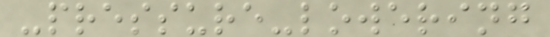-pressure-lowering
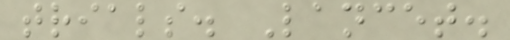trials. Lancet.
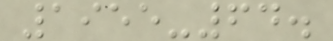1955-64.
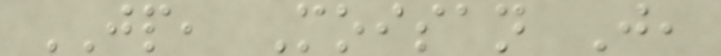JP, Moisan J,
